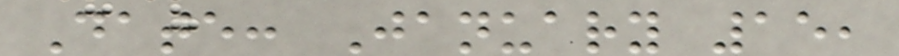Date: January 15,
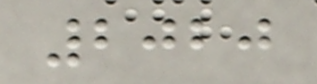2020
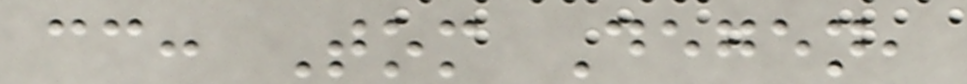cc: Tom Degen,
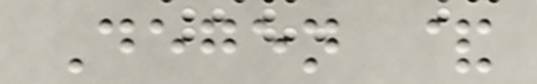Degen &
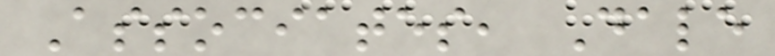Associates, Dale
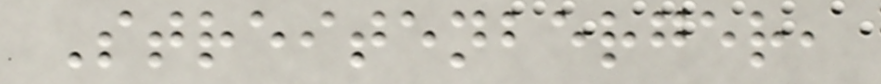Streitenberger,
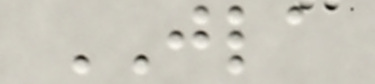JLA
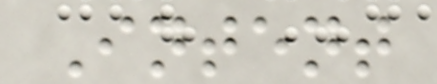Intent
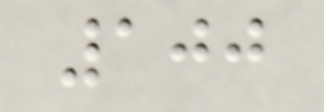100
